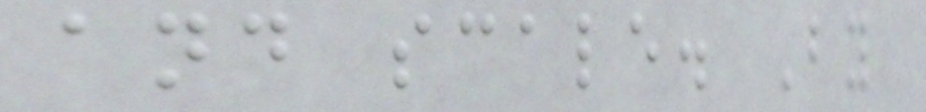and scale. By
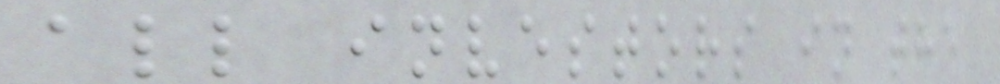all investors in the
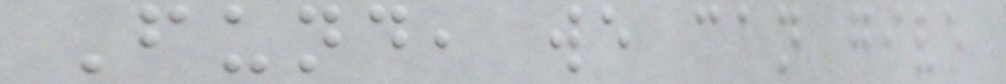Fund, we can give
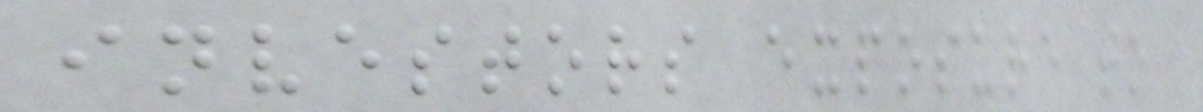investors exposure to
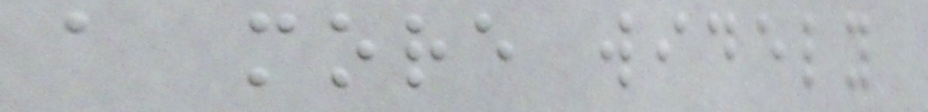a more widely
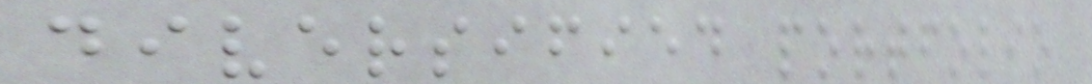diversified portfolio
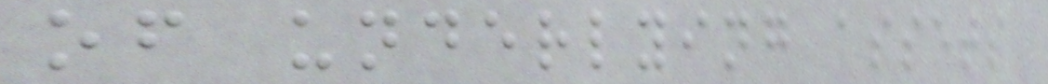of underlying assets
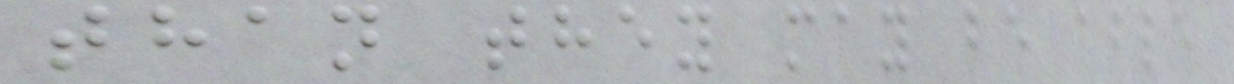than they may be able
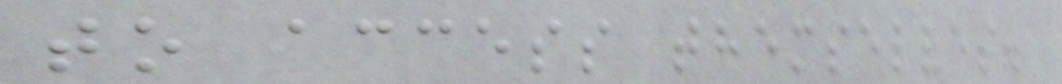to access themselves.
